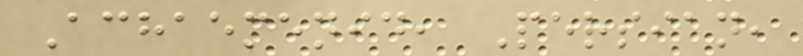Achaemenid, Persian,
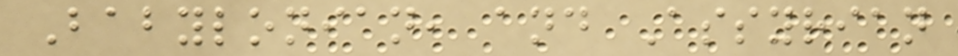Babylonian, and Assyrian
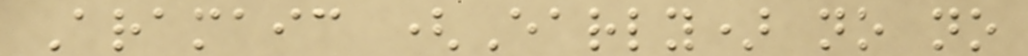Aramaic (Early) no no
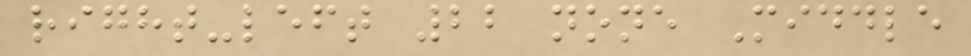right-left 22 none Middle
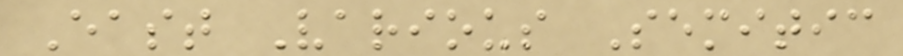East Various Semitic
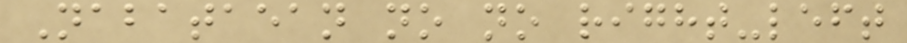Nabataean no no right-left
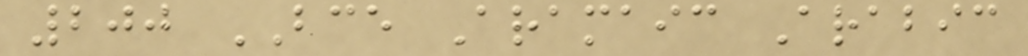200 BCE Aramaic Arabic
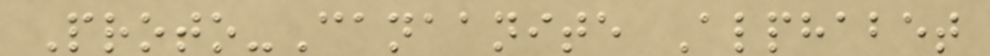Proto-Canaanite Alphabet
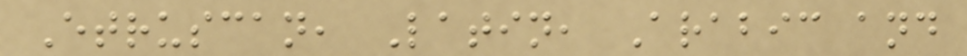Etruscan, Latin, Arabic and
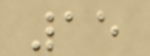15
